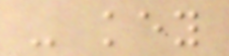- key
